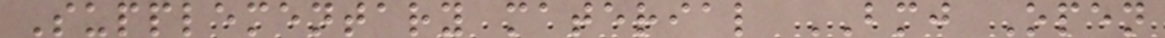Supplementary material BMJ Open
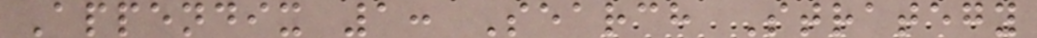Appendix 1: Search Strategy
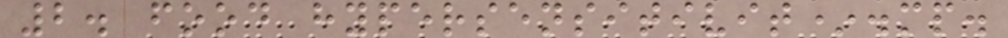2. food hypersensitivit*.mp.
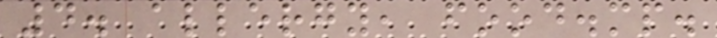4. allergy, food.mp.
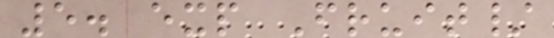5. exp Fruit/
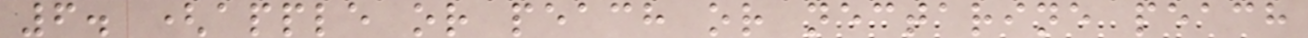6. (apple or peach or nectarine peach
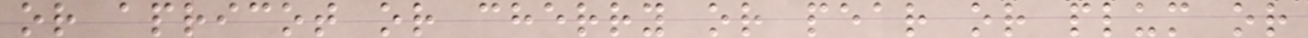or apricot or cherry or pear or plum or
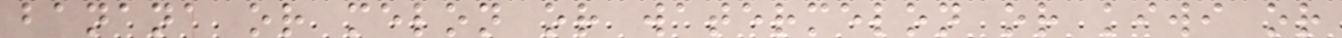banana or melon or watermelon or kiwi or
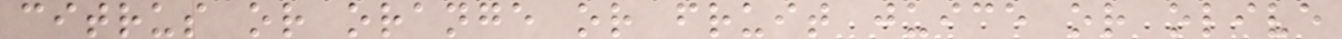citrus or orange or fruit juice or olive
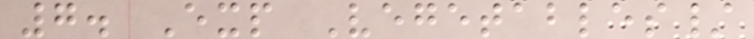7. Exp Vegetables/
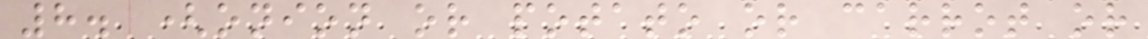8. (onion or potato or carrot or
